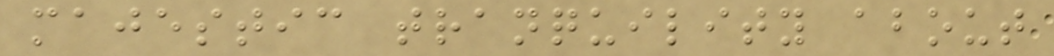majestic tranquility about
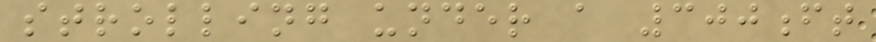strolling under a 300ft
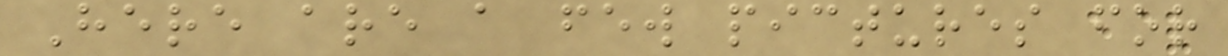Here are a few pictures for
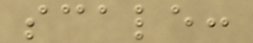scale:
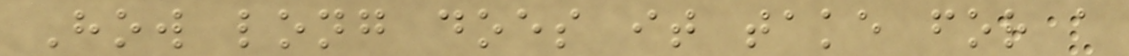How long does it take for a
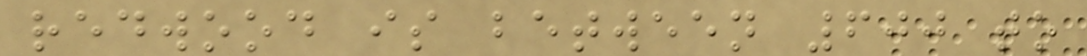redwood is between 600 to
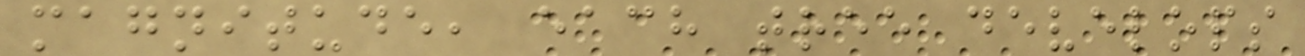magnitude, each tree develops
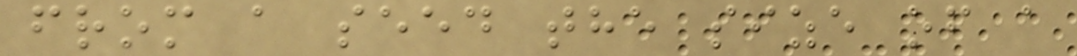from a seed the size of a
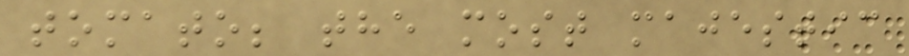tomato; the most majestic
